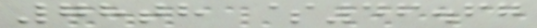78th $46.67
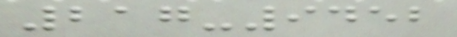217-9452
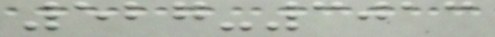527-3013
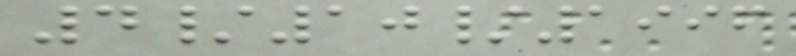4/10/1996
